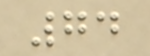74
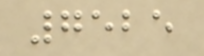7525
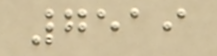7519
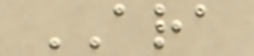ARA
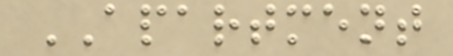APARTMENT
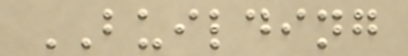BUILDING
